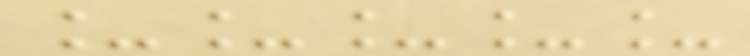_____
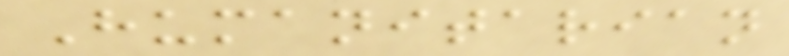Humanitarian
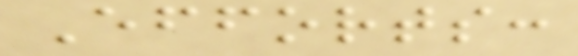Efforts:
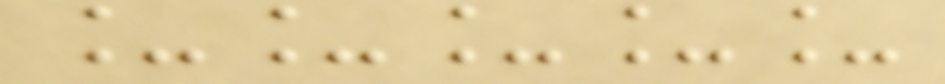_____
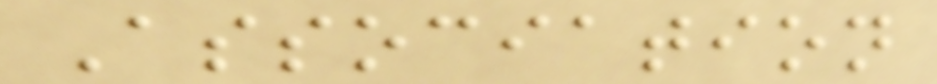Association
